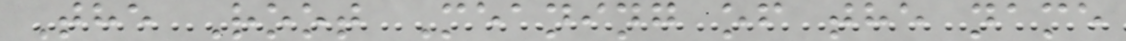The Root Meaning of the name
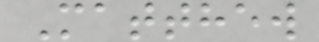Matthew
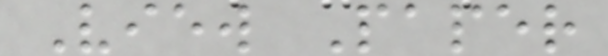View Paper
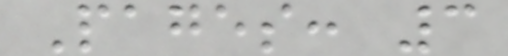Pages: 3
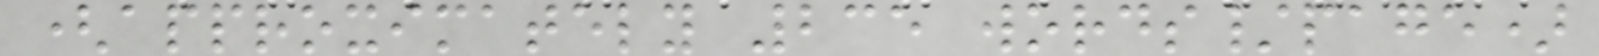(approximately 235 words/page)
